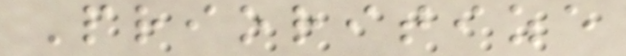Prioritize
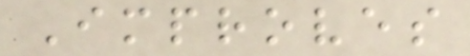Improves
